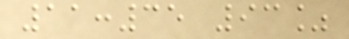11:35 93%
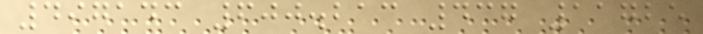497143 600.213 437 11725
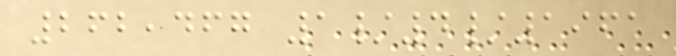262,467 1/4/1961
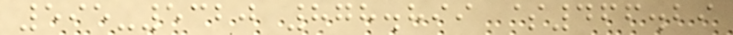595-5320 878.899 $466.29
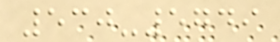530-5749
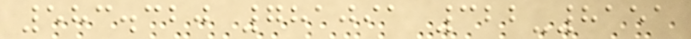583.320 781091 322-8151
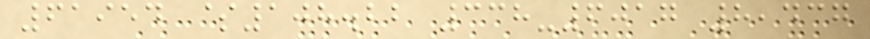61954 $108.22 338-6017 8,437
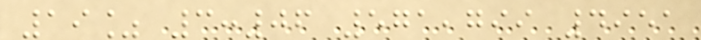19% 3:06 571,799 4951
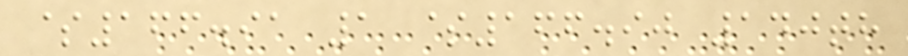$166.91 1 $166.90 140th
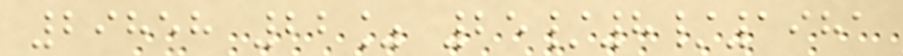29858 22% 25/8/1981
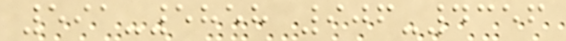591-5858 906-4356
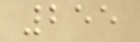255
